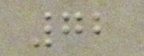72
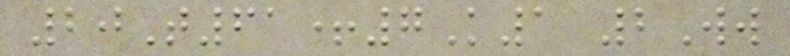20T61+7K1 2Ww
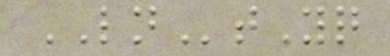LNtYq
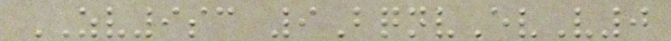ZV9sc 9BqnvEvV0
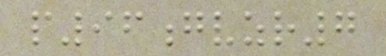p96gvzr7
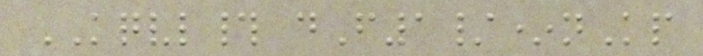KQVL# dF1/*nKp
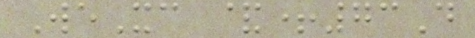WeXc &+73D
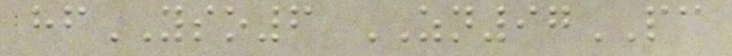hfYSO6 ZN97PC
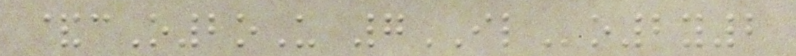&cO2oU 7ILo2y2
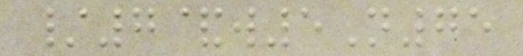/7&w5N75
